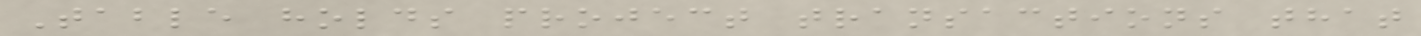Table holds project transactions that
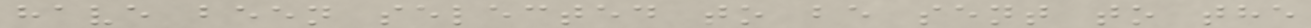have been selected to be sent to the
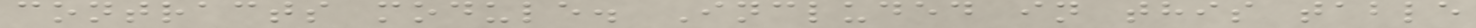contracts module. Included in this table
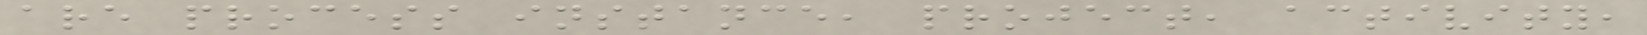are process instance, project, activity,
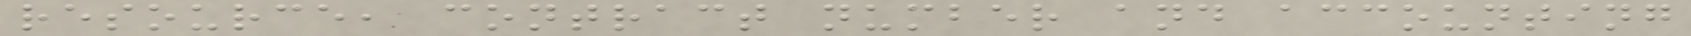resource, contract number and accounting
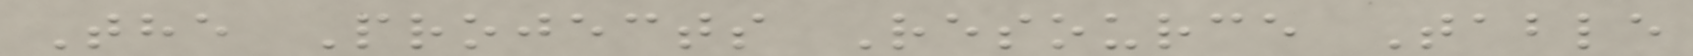The Projects Resource Table
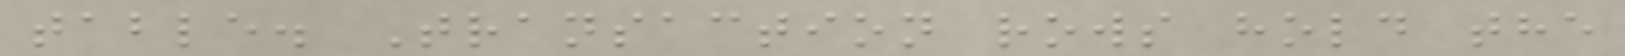table. Transaction rows hold the
